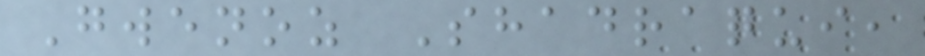Gwenoz Shadraqui,
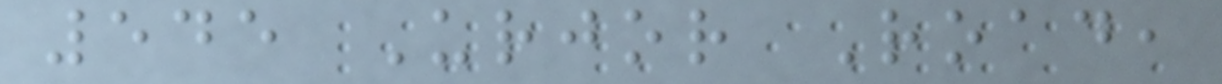545 Urjor Road,
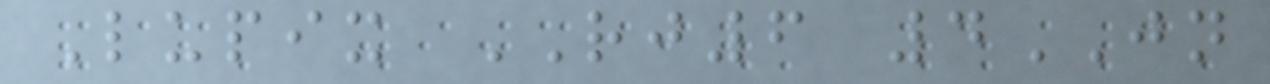Lupix RJ6 4JN
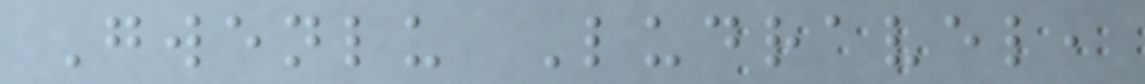Gwenlu Ludravel,
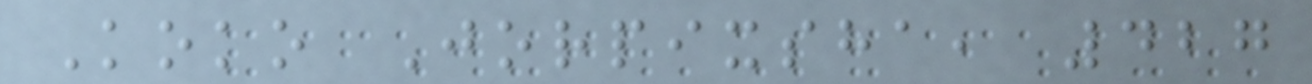Koko Jorpixsha, 427
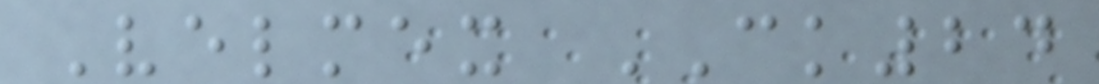Velmex CK24
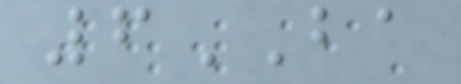6BA
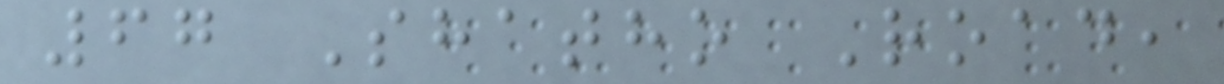67 Shatho Road,
